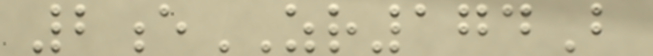2eZR174B
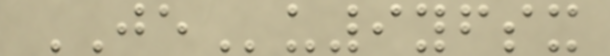JEu9yfsx
